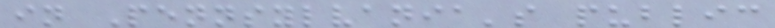in Pennsylvania's public
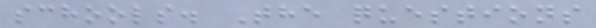schools. The questions
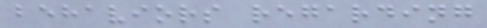behaviors regarding
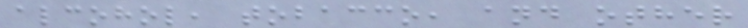alcohol, tobacco, and other
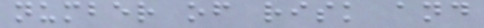number of risk and
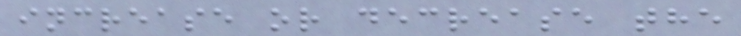increase or decrease the
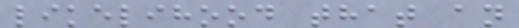likelihood that an
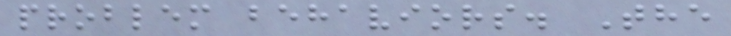problem behaviors. The
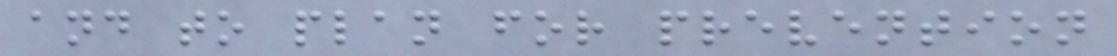and to plan for prevention
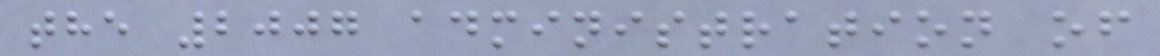the 2007 administration of
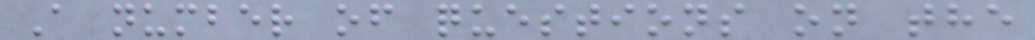A number of questions on the
